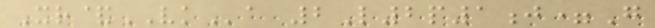Xr&VKa 2L2p1j=G
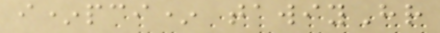i*pci* tawiyHr
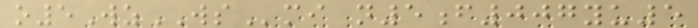o5WzWSmi n5f007yu5
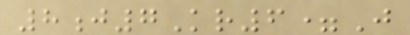8j7Kr6=J
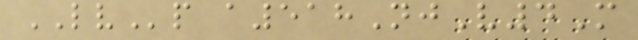LVp a518NjV4M
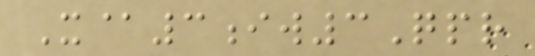X@3iw3Qpr
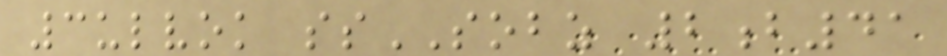3ulvok ssSOBZ 2b41
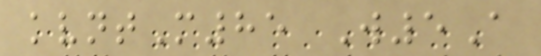kvntM85 W5A
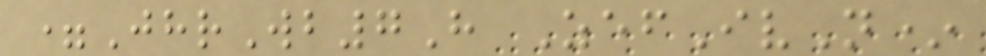=JhrWb7H ZefIvN*
